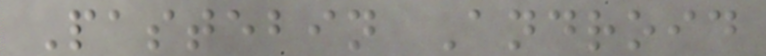Pastebin Android
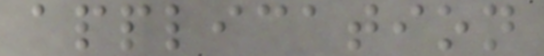application
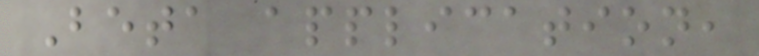Beta application,
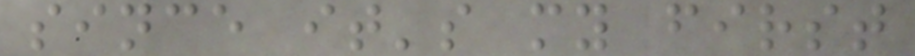since it's my first
